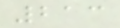213
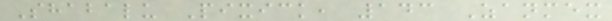Shabalu Pixick, 143 Zanmex
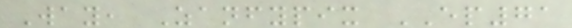Way, Zanfypix EP71
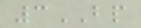3BP
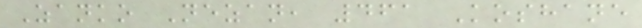Zanko Nezan, 461 Koshane
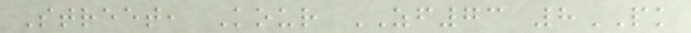Street, Kour ZF73 8PK
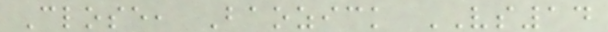Close, Baozick VS14
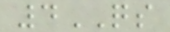4QS
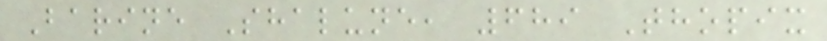Barine Shalune, 689 Thopix
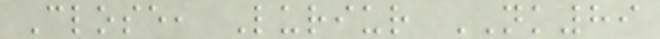Close, Luriur NK89
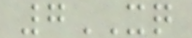7XQ
